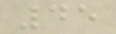45
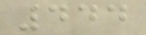444
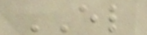EL
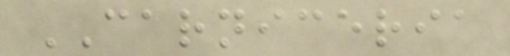CARNICERIA
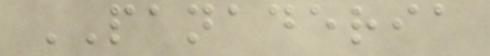PANADERIA
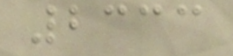2333
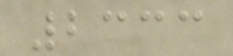2333
